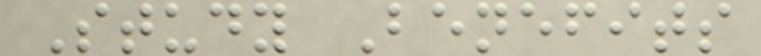Study Benefits
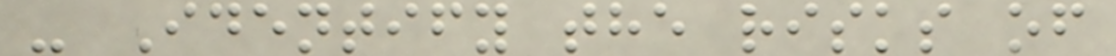- Identify the risks of
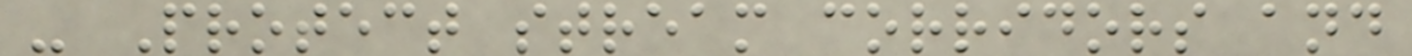- Protect stream corridors and
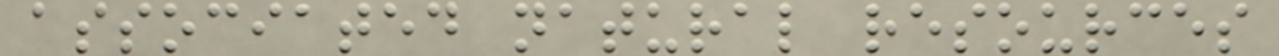associated natural resources
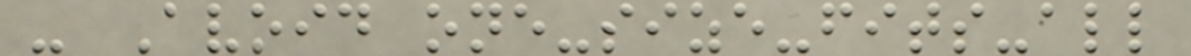- Avoid one-size-fits-all
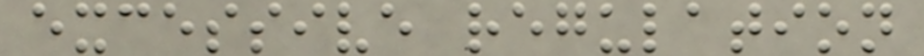excessive regulation
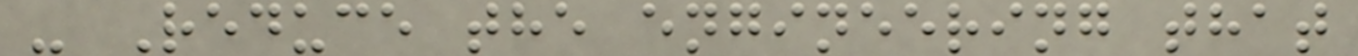- Reduce the engineering that
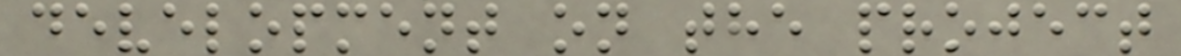development on the project
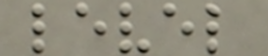level
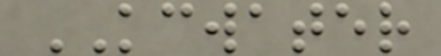KCWATER
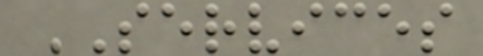SERVICES
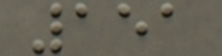151
